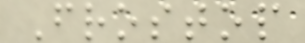Frostop
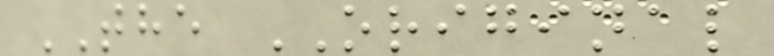THE ORIGINAL
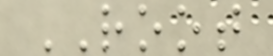ROOT
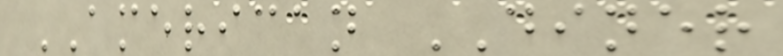AMERICAN DINER
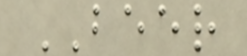BEER
